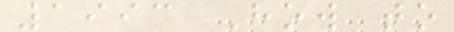1993 How to
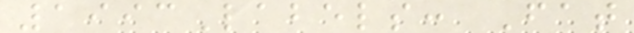1993Labels: Fat
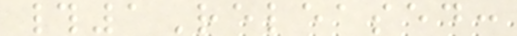#1Released:
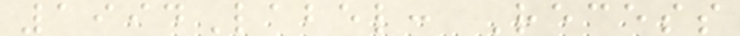1994Label: Recess
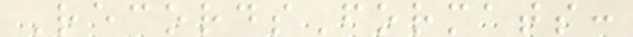RecordsFormats:
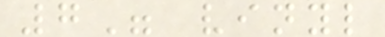7" vinyl
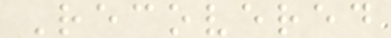Recovered
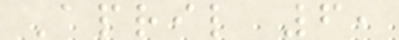April 6,
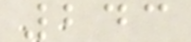243
